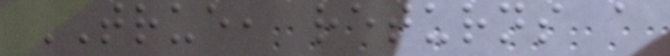TRUE, returns a
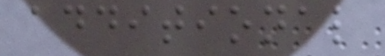additional
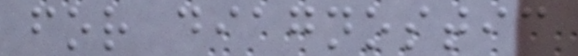for diagnostic
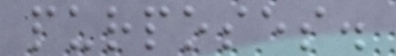purposes.
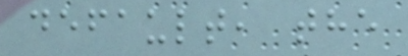default, the
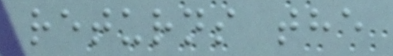returns the
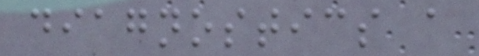diagnostics a
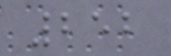252
